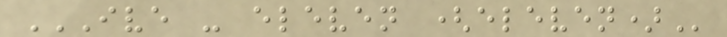IVE - ELEVEN (ELEVEN)
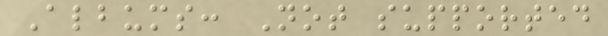Albums: Not supported
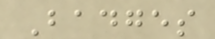Badges
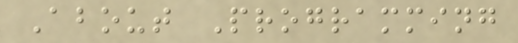About Programming
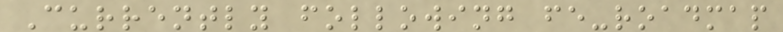Currently following fe-roadmap
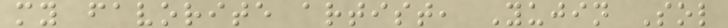my favorite artist, Yujin Sol
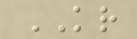KR
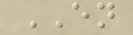EN
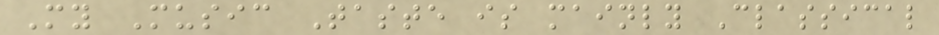My Music Taste is mainly Classical
